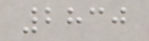2830
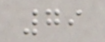79
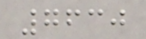7630
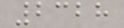2328
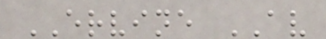ERVINE AV
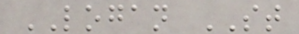LOGAN ST
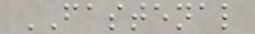FASTENAL
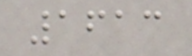1613
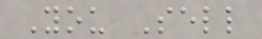You Sell
